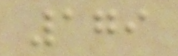179
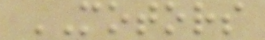MOTORS
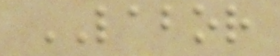LABOR
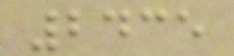2435
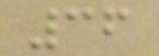36
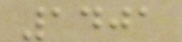1401
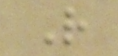R
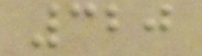320
